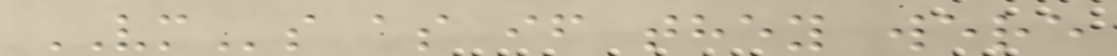VMs as if they were
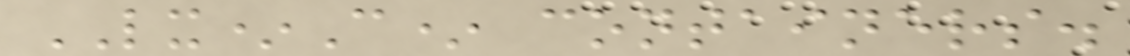LX*C* containers.
